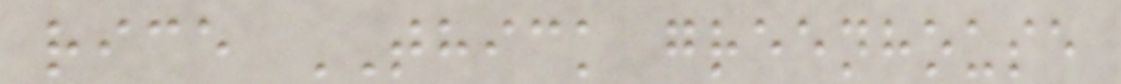rice THICK greenhouse
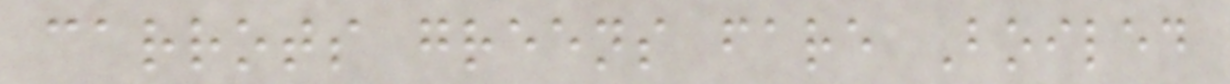carrots greens fare Boiled
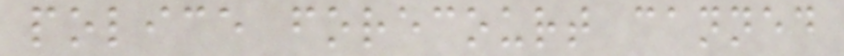police forecourt canned
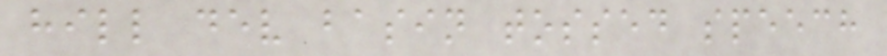hill dev basin tossed speech
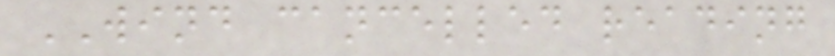WIND cancelled reading
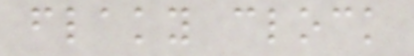flaky clock
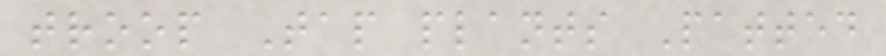troop Tap plants Patted
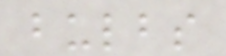bulbs
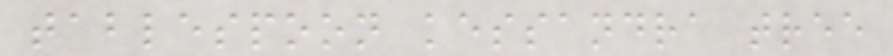tablespoon kessandra tree
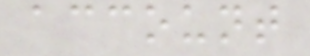account
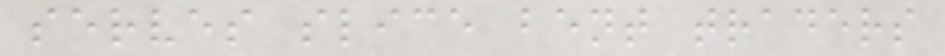serves slice bent traders
